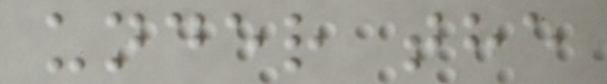under the
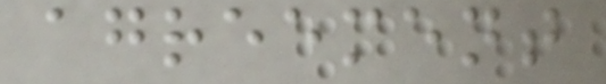agreement
